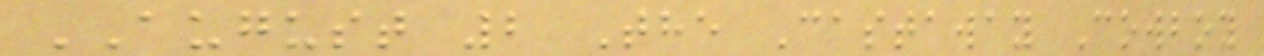AUGUST 2 The Castaway Cowboy
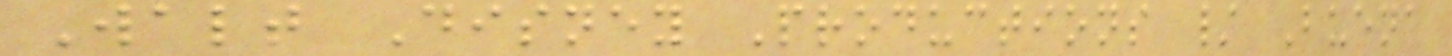Walt Disney Productions / Buena
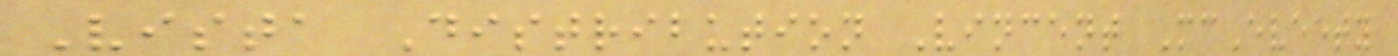Vista Distribution Vincent McEveety
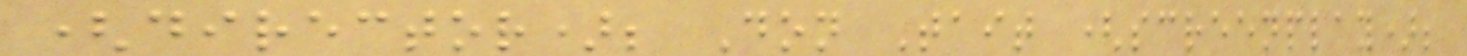(director); Don Tait (screenplay);
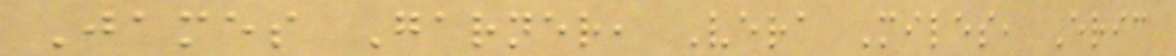James Garner, Vera Miles, Eric
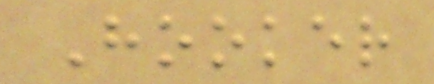Hooker
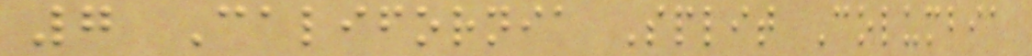7 California Split Columbia
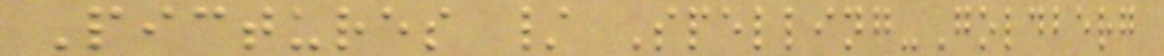Pictures / Spelling-Goldberg
